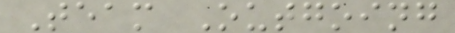Team Outgoing
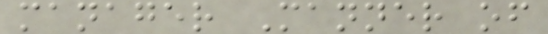manager Manner of
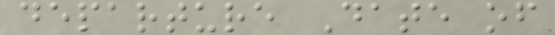departure Date of
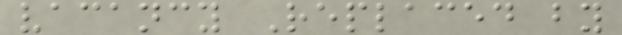vacancy Replaced by
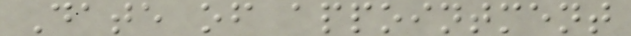Date of appointment
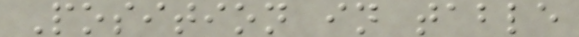Position in table
